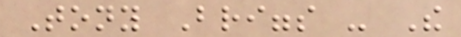Tony Briggs - The
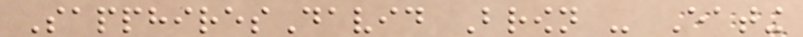SapphiresDavid Brown - Eating
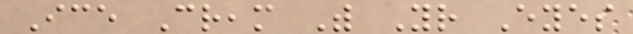Ice Cream With Your Eyes
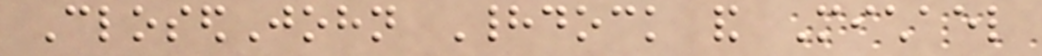ClosedJohn Haddock and Michael
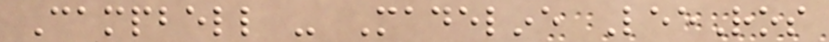Campbell - Madeline LeeRos
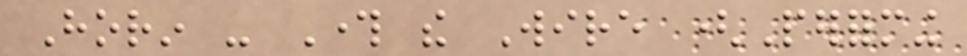Horin - Through the Wire (Performing
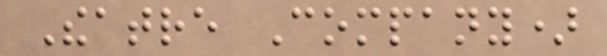Theatre Company)
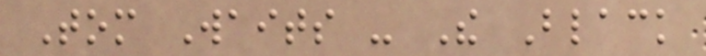Tom Waits - The Black
